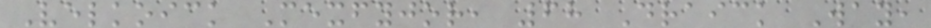Velkoick Mexfyjor, 68 Draick Way,
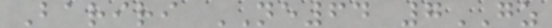Bariri NE64 7GZ
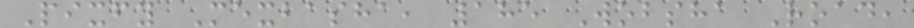Pixfy Mexbasha, 185 Wobsha Road,
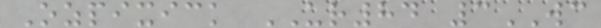Ozpixick UR84 3WC
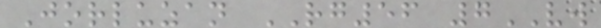Jorluzan RG56 7VW
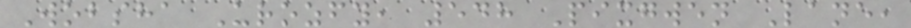Wobsha Urozfy, 548 Pixgwen Lane,
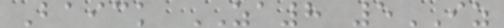Baick ZA8 5IZ
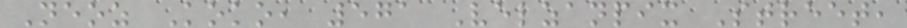Neoz Koko, 571 Velzanpix Street,
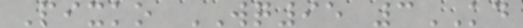Pixko WQ95 3KD
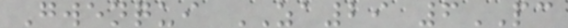Gwenqui ZA29 6PC
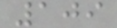109
